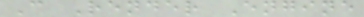C Render Engine
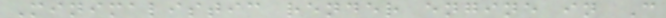Minimalistic render engine in C
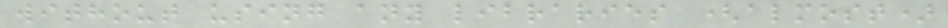without using any libraries (almost)
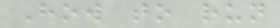How to run
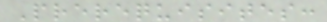Prerequisites:
